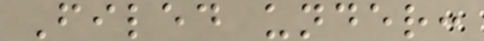Filed under:
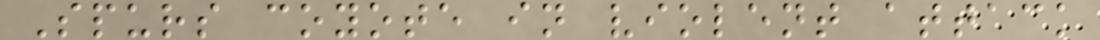Spurs coyote in violent attack
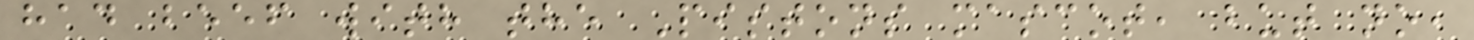had beef with the Pistons mascot, but no,
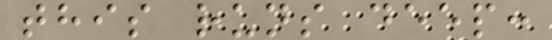this runs deep:
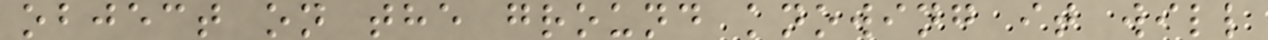object on the ground knowing it will
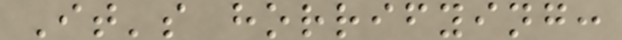It's horrifying:
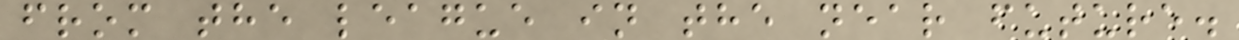from the league in the near future.
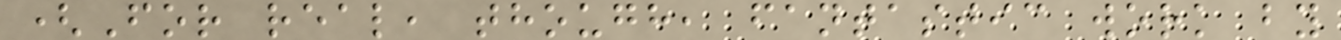(For real, though, fantastic work by
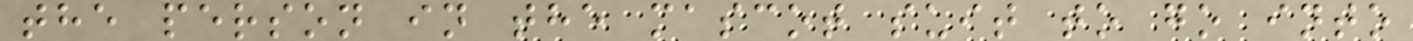the person in the mascot suit to go into
